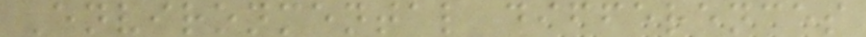Environmental differences
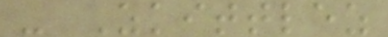- Zkittlez
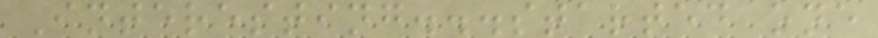Interesting...started one
